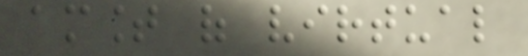amount of virtual
